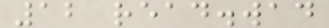12 read.wad
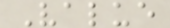Value
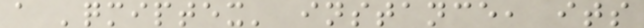a 'qmiptex' instance, its
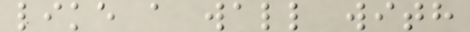like a wall with
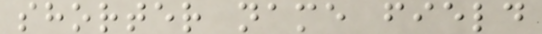shorter name field
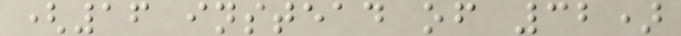(16 instead of 32)
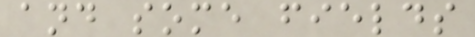and some fields
